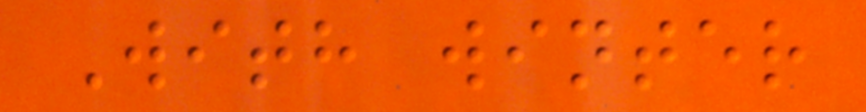With winter
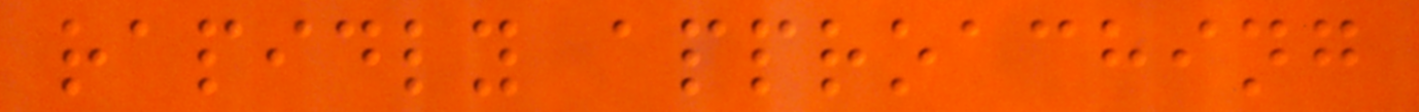rapidly approaching
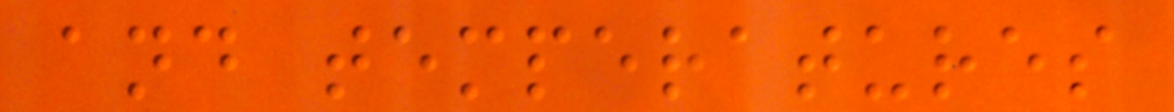and temperatures
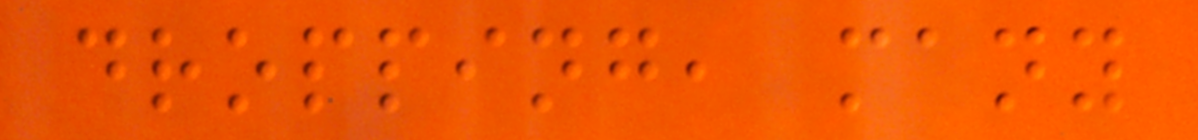dropping, many
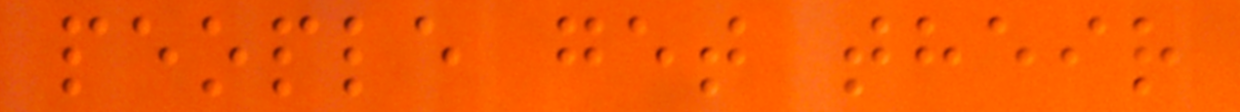people get their
